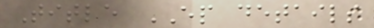Title EP details
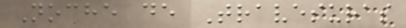Noche de Travesuras
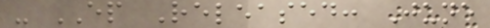- EP Released: June
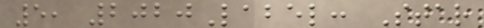5, 2020Label: Star
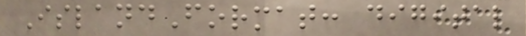IslandFormat: digital
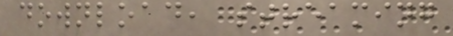download, streaming
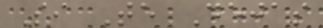Si Te Dejas
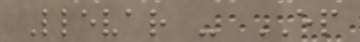Llevar - EP
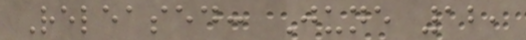Released: June 12,
